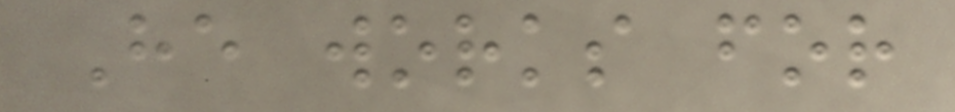He works for
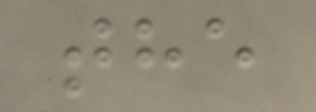the
